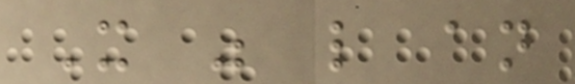It was like an
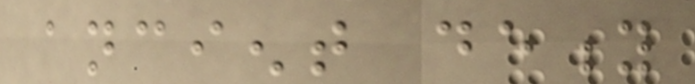ancient deity
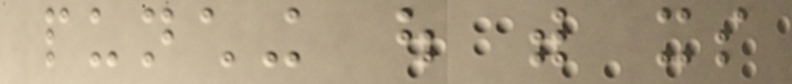punching out with its
